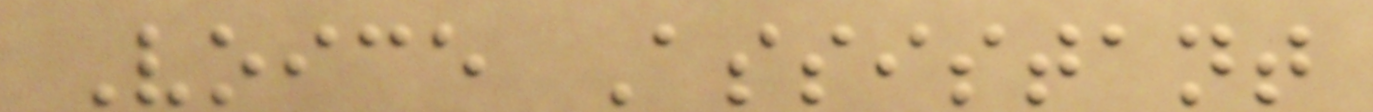Voice Assistant
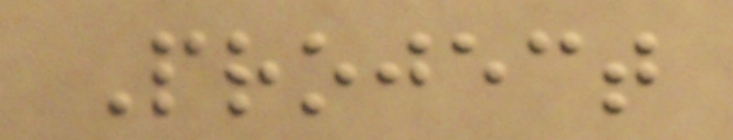Project
